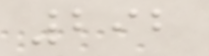292
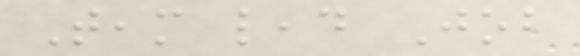Team lead Job
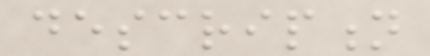description
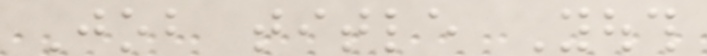Job title Youth
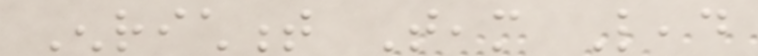Enrichment Team Lead
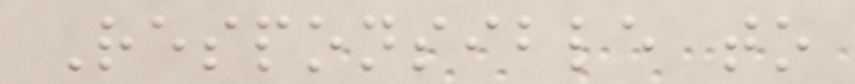Responsible to
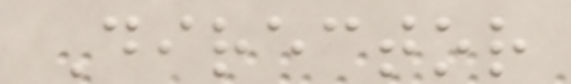Director
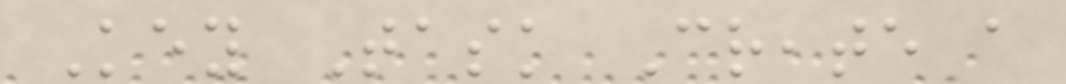Key Task Create a
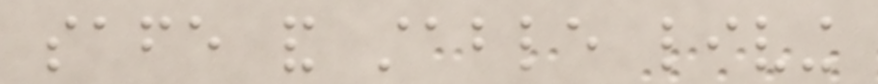safe and stable living
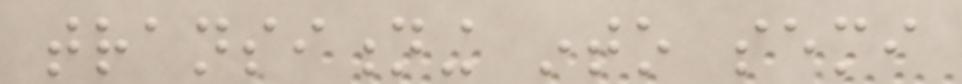transitioning into semi
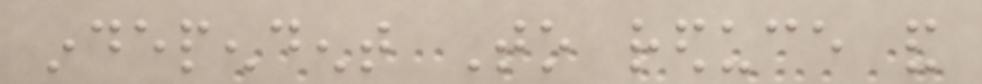independent To reduce and
